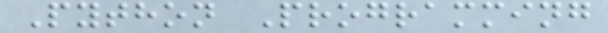Python Programming
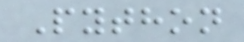Python
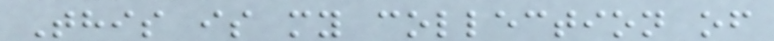This is my collection of
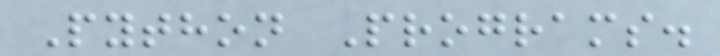Python Programs.
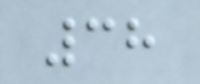38
